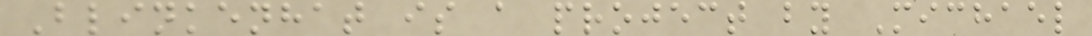Blinkenhat is a project by Michael
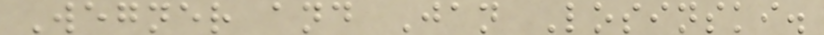Wegner and Jan Losinski.
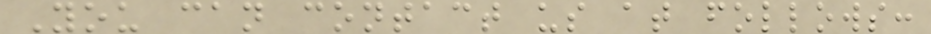You can contact us at follows:
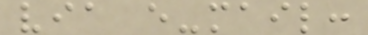via e-mail:
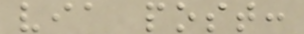via post:
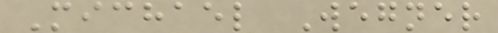Michael Wegner
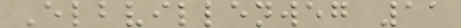Elbvillenweg 11
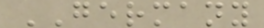GERMANY
